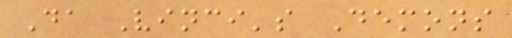Da Vinci's Demons
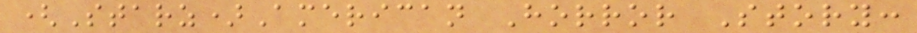(Starz)American Horror Story:
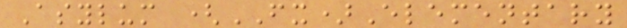Asylum (FX)Elementary
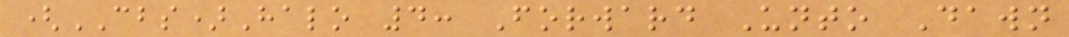(CBS)Halo 4: Forward Unto Dawn
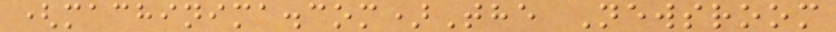(machinima.com)The Newsroom
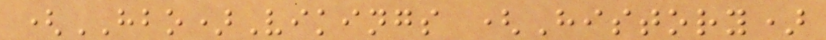(HBO)Vikings (History)
